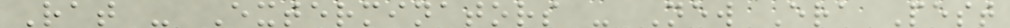Rat - Exterminators - New Era Pest
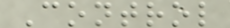Control
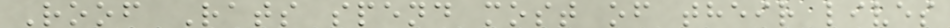Roof Rats spend most of their lives
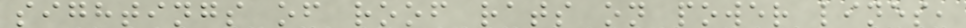sightings of roof rats on power lines,
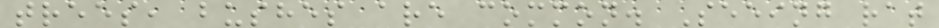trees, bushes are common. Seeing rat
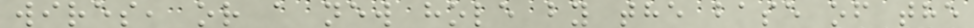wires, or a new hole by the base of the
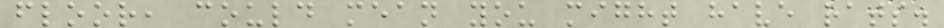floor, could mean you might have rats.
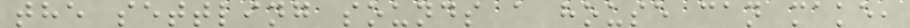the settling sounds a house can make,
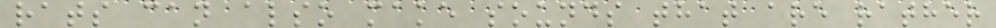rats can also make sounds that are rather
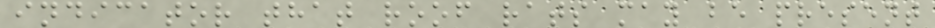indicator that roof rats may be present
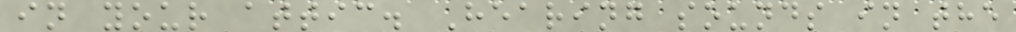in your attic. Hearing sounds in the
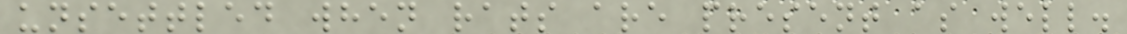unsettled when rats are present as well.
